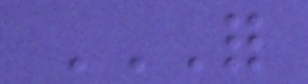FOR
